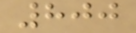800
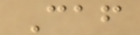Caf
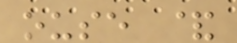ouse &
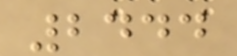2444
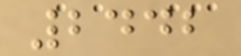2442
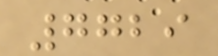7729
